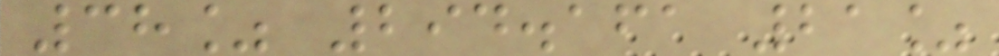38% 294.161 21%
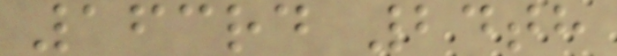163rd 24th
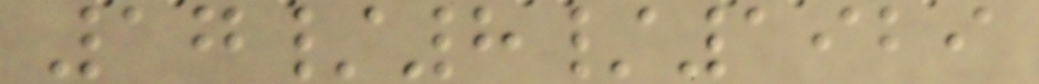17/8/1929
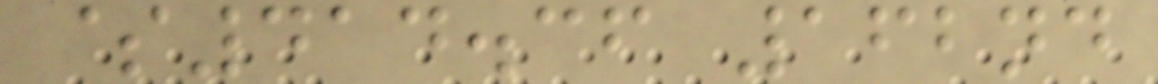$414.36 162nd
